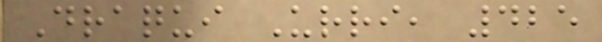Draqui Urri, 425
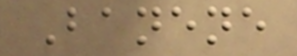Banene
